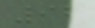92
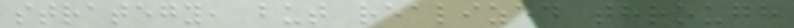strategy, but realized through
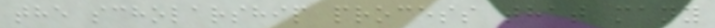the scholarship process that many
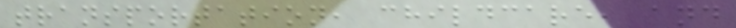transportation, childcare, and
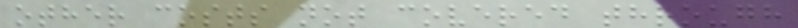other costs not covered through
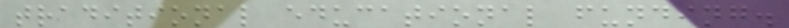traditional educational funding.
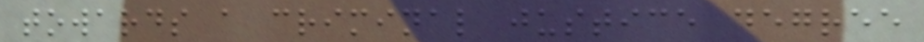towards a criminal justice degree
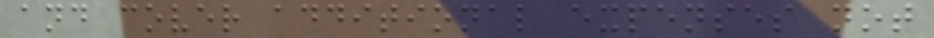and cover additional expenses not
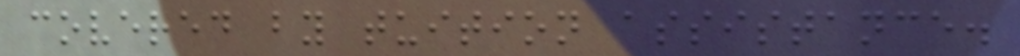covered by tuition assistance.
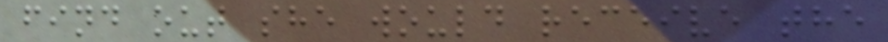find out she would receive the
